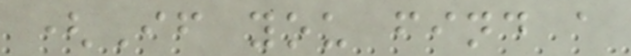(If you find a
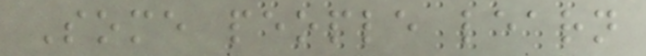Some people learn
